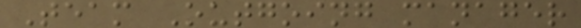Team Outgoing manager
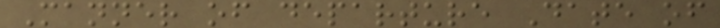Manner of departure Date of
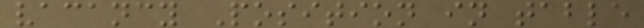vacancy Position in table
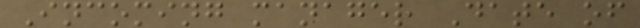Incoming manager Date of
